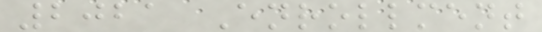2021 Enrollment
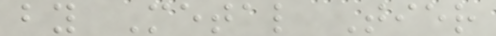by Metal Tier
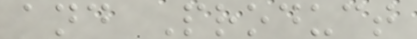and Product
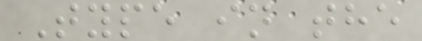Type in the
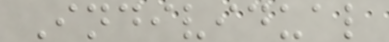Individual
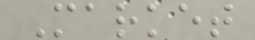Market
